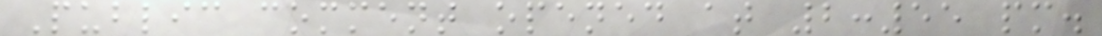Public comment opened at 2:55 pm.
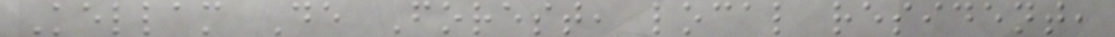Kellam De Forest, local resident,
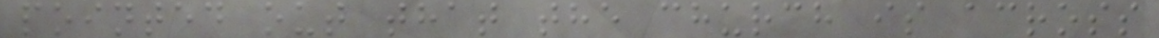pointed out that the church is across
